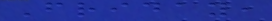Friday,
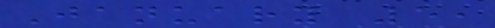January 5,
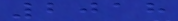2018
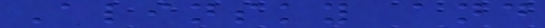Alinsky and
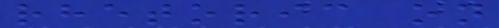rhetoric on
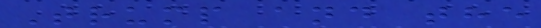Trump and the
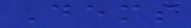Dems
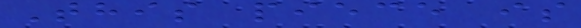This piece is
